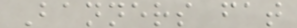Banners fat
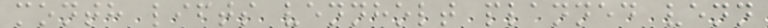month lifts vennholt planned venn
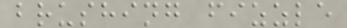brushing fizzle
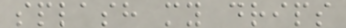splash my drips
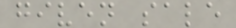given sale
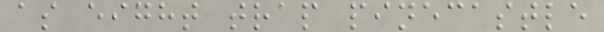as eight trap pinecastle
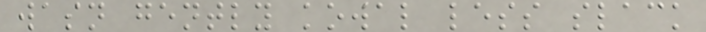wasn gently kowal less slack
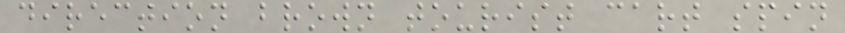direction brown tourist cart spin
